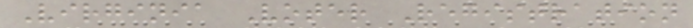Virginia Voter Registration
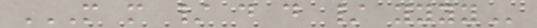M M / D D / YYYY
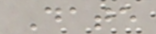Date
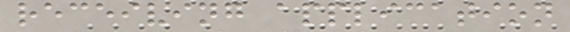receiving application
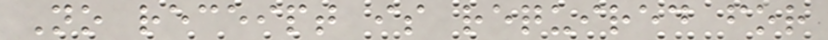No receipt is required for
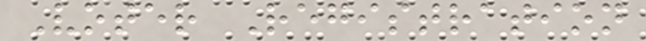Voter Registration
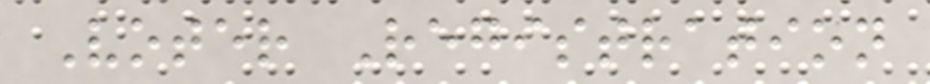Voter Registration
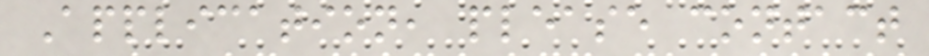Application, please contact
